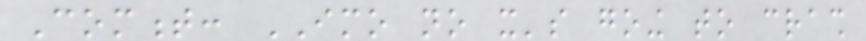Comment: IMO no it's going to crash
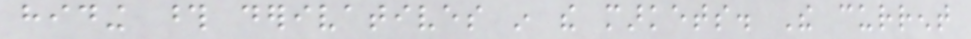hiding those derivatives in the markets. The current
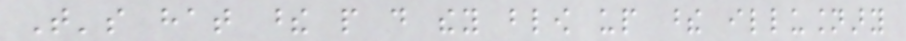That's hat these people do they blow up these illusionary
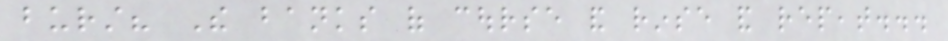burst? The banks of course and rinse and repeat...
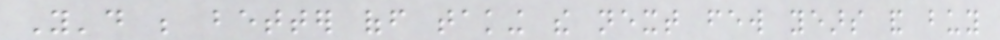You'd be better off taking the next few years and buy
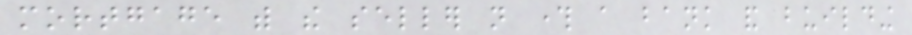mortgage with the seller not through a bank and building
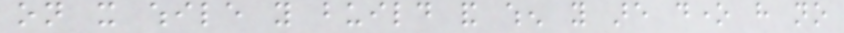on it while you build and when you are done have no
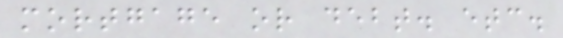mortgage or debt. etc.
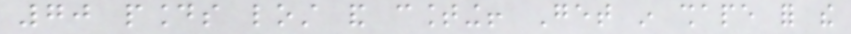70 pounds lost and counting! Get in shape for the
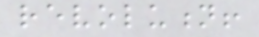revolution!
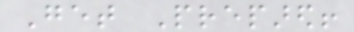Get Prepared!
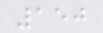150
